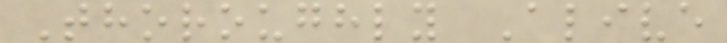Thoroughly Alive
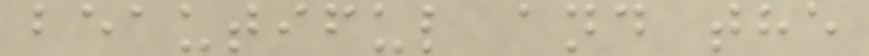beautiful and the
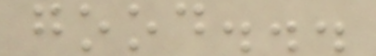good...
